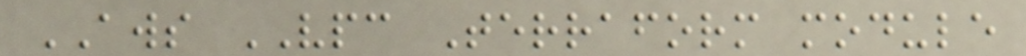AWS VPC Terraform module
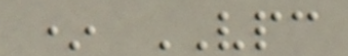* VPC
